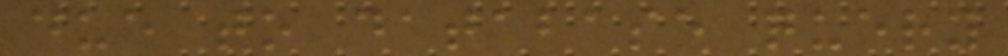due to database query
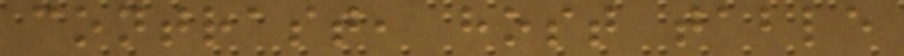contrast, host table
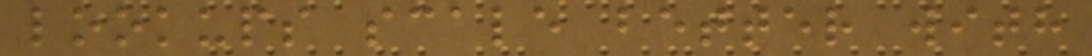lookups scale better with
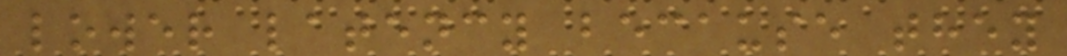lower latency because they
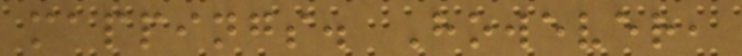mappings. However,
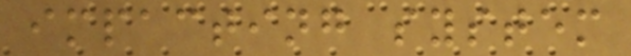impacting system
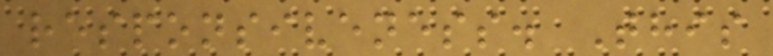responsiveness. This
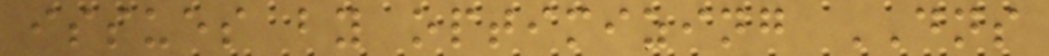issues by optimizing DNS
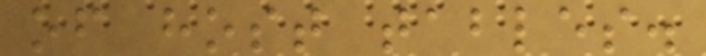of host tables.
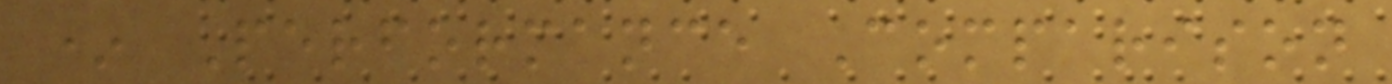* Performance Comparison
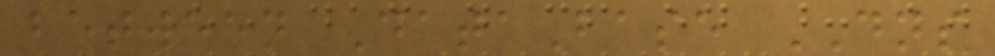between DataBase DNS
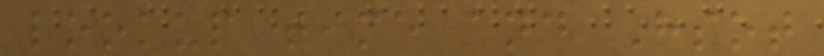lookup time and Hsot
